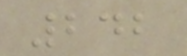242
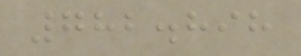782.898
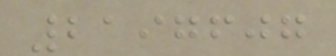2197607
